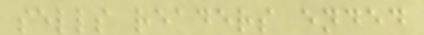sells readers ended
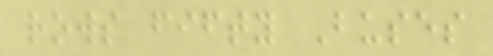rows fifty Buses
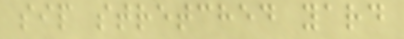sip stretched yard
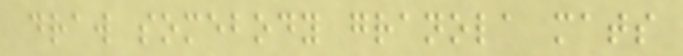draw somebody granola mats
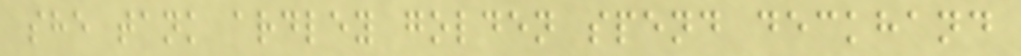she tank ardley golden spend deckhand
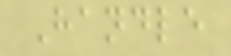Handle
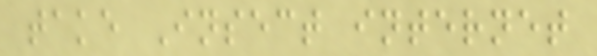take Insect internet
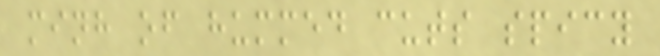minh of hummed cuts spicy
